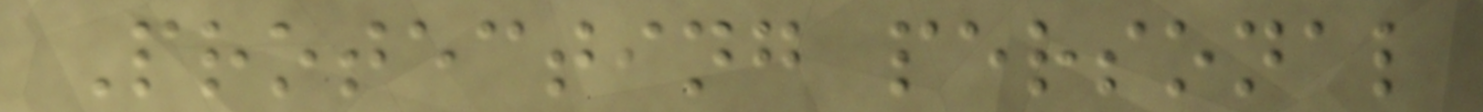Protecting personal
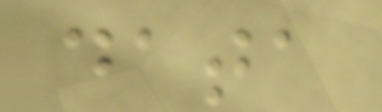data
